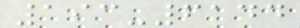193-6144
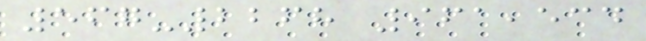567-2268 961,534
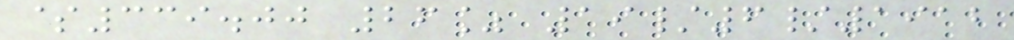$339.00 26% 19/6/1912
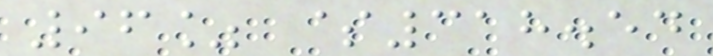96% $318.54
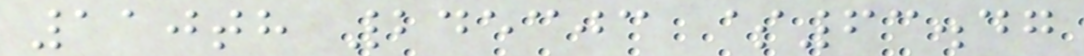110th 245303 $63.47
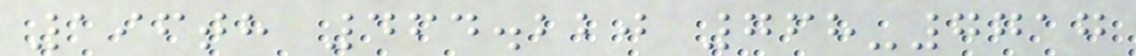196th 464.220 768-7717
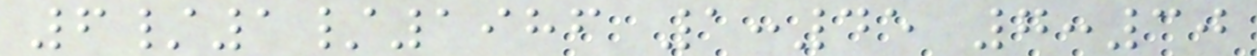6/1/1986 1:45 7:30
